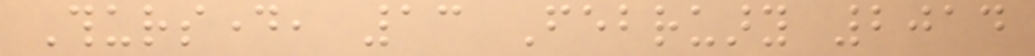Thursday, 13 February 2014
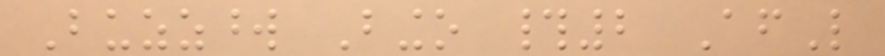Buzzword Bingo #2 AfL
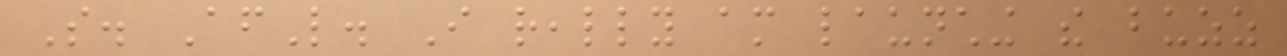So. AfL. I really am launching the buzz
